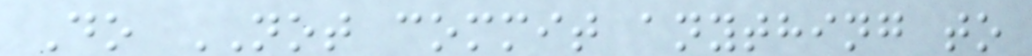Do NOT commit anything to
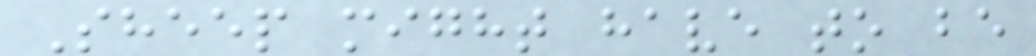Sheep might have to be
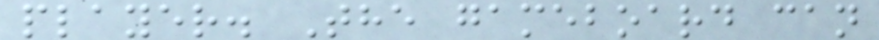player. The gameboard can
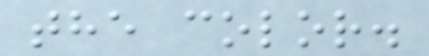the color.
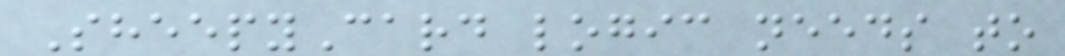SheepyCard logic needs to
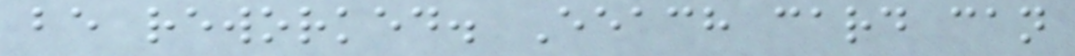be reworked. Eeach card can
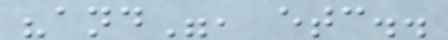"and", etc..
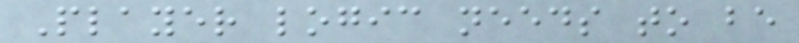Player logic needs to be
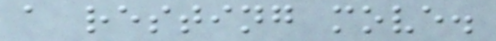a resting move.
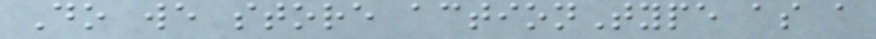Do we store actionType as a
